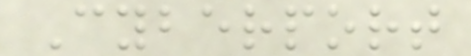Cyberport
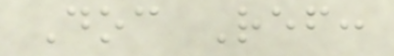Doc Ref:
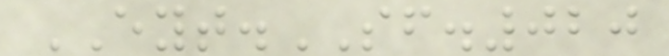EYT.SF.020
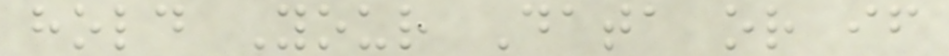hold Your Data or if
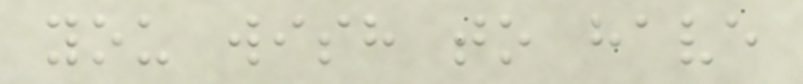you wish to have
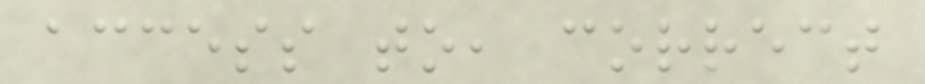access to, correct
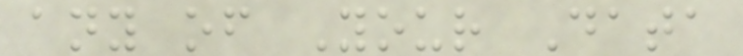any of Your Data
